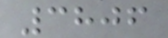3806
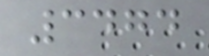3474
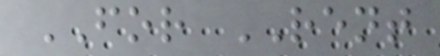FOR RENT
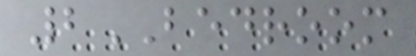2BEDROOM
